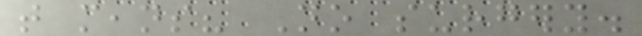that means? No surgery.
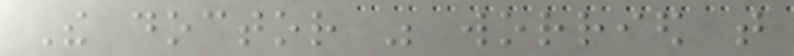The doctor was worried that
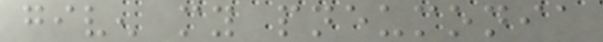given my pneumonia
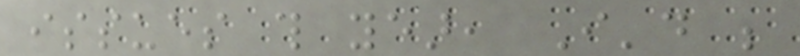issues this year, I'd be
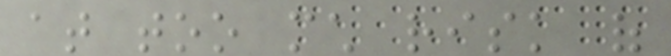at too much risk of
